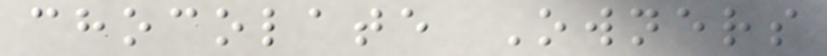chocolate Owners
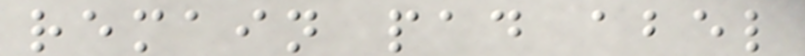remain pad abel
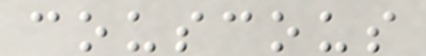couscous
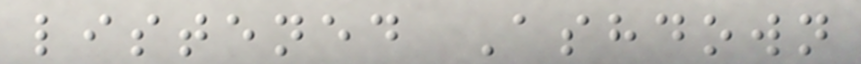listened Ashdown
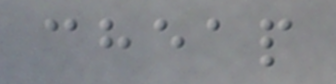cheap
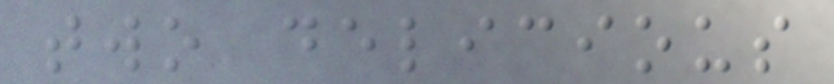two delicious
